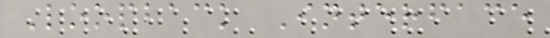Loopback Interface
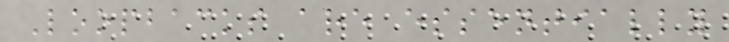Loopbacks are essentially
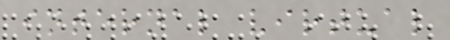internal virtual
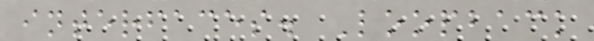interfaces. Loopback
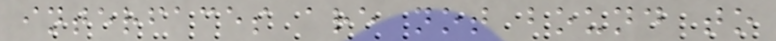interfaces are not bound to
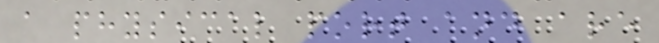a physical port and are
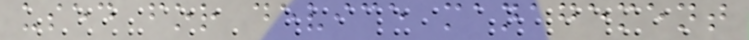used for device management
